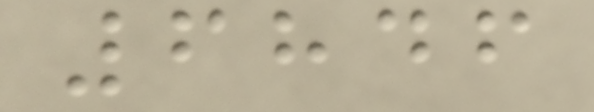6846
